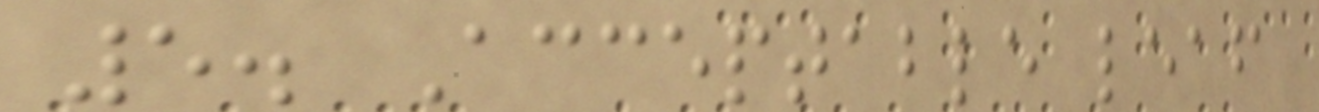5. Acceptable leaf
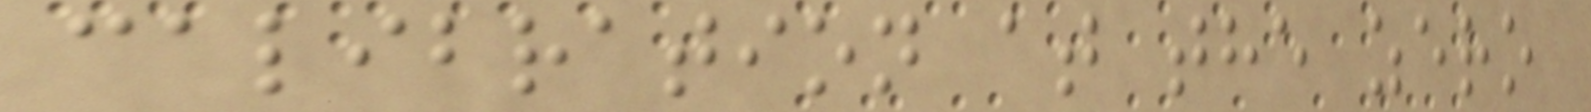calibration at the zero
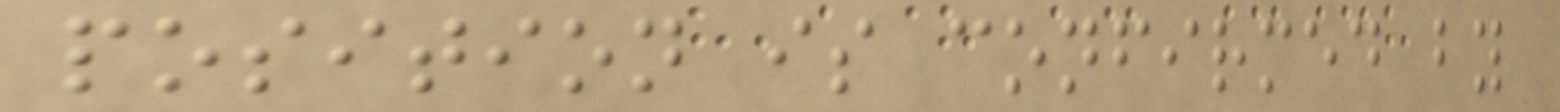position is confirmed by
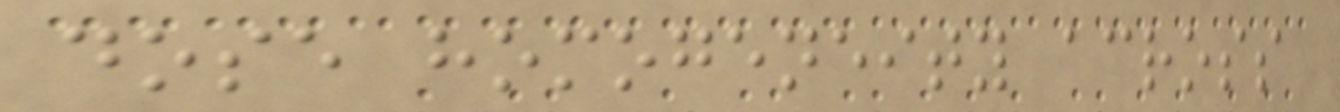dose homogeneity across
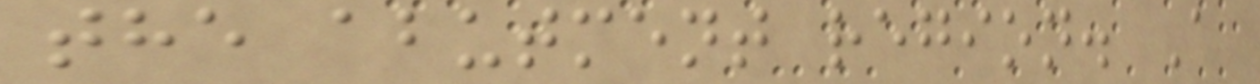the abutment region. A
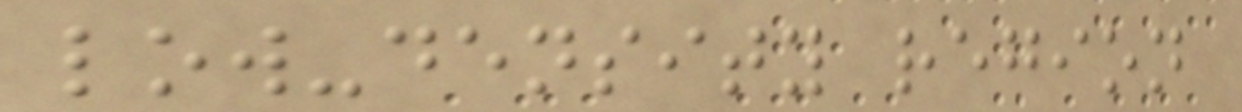low-density region
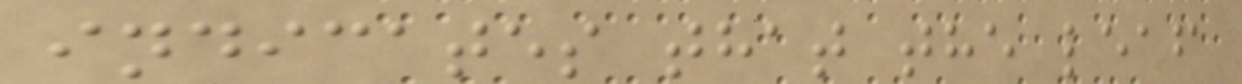indicates that the leaf
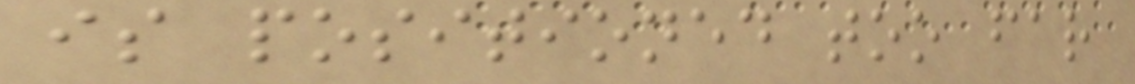is positioned too far
